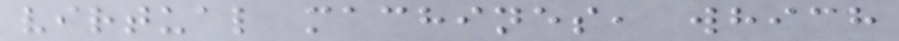virtual machines, which
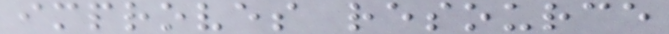improves resource
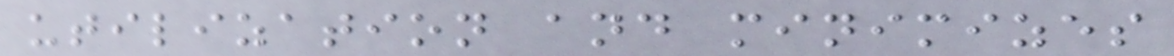utilization and minimizes
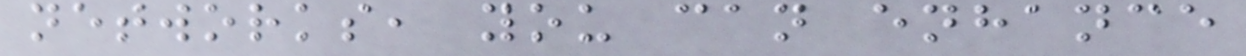networks, you can enhance
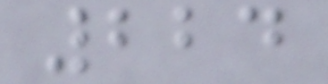224
